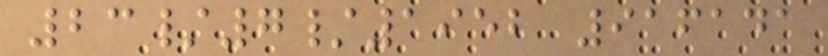23/7/1952 916141
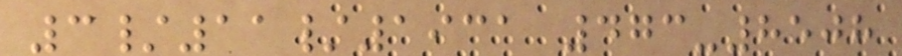3/11/1931 473-8508
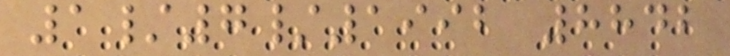1/7/1992 8842
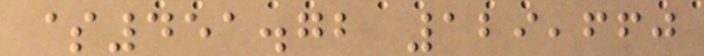$451.72 129,660
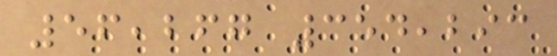56,267 354,293
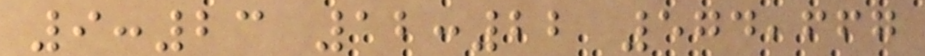9:23 12:22 574,667
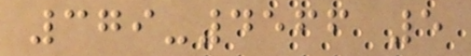379-4566 5
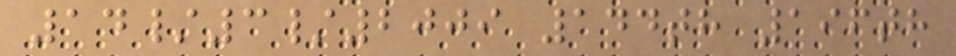14/3/2009 144th 196th
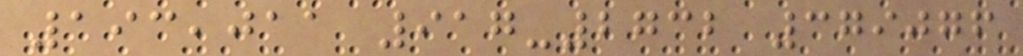193,011 917-2732 379076
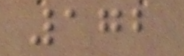172
